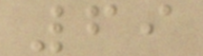69
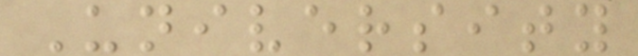University
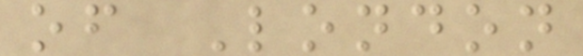of London
